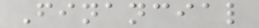Financial
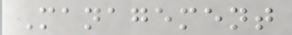Management
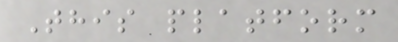This platform
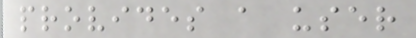provides a user
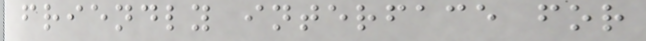friendly interface for
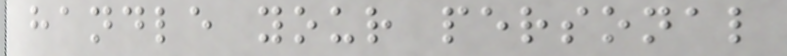handle your personal
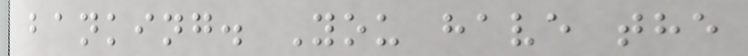banking. You have the
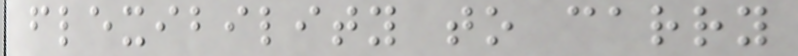flexibility to carry
